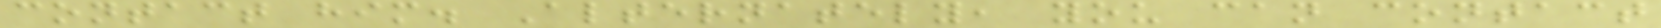contact him. Alternately, you can contact
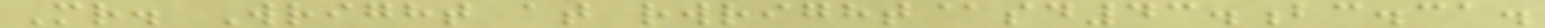Mr. Wright at rwright@sd43.bc.ca.
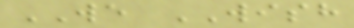WE WISH
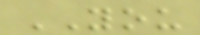YOU
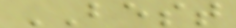BEST
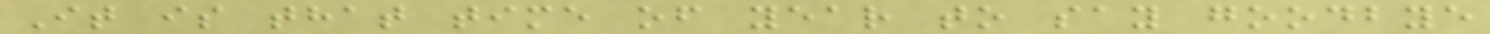It is that time of year to say goodbye
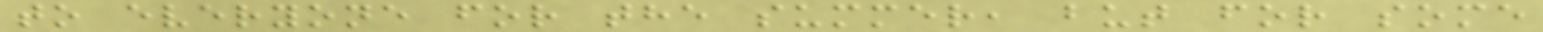to everyone for the summer, but for some
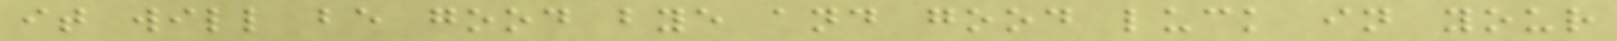it will be good bye and good luck in your
